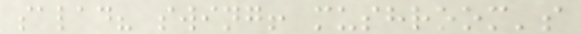salad? swing! mushroom's
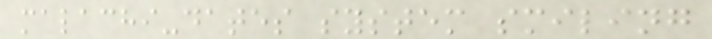malachi-dates system smiling
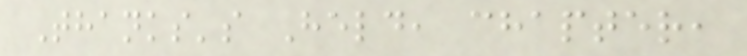Thanks's Held, chapter,
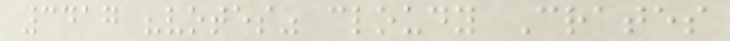3417 "votes" cloudy Crates
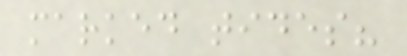marked tides?
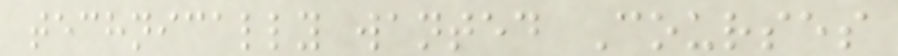technically wanted Courses
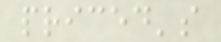priced's
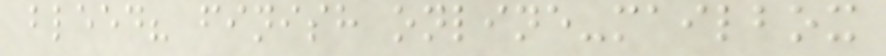bleed? finish online-mailbox
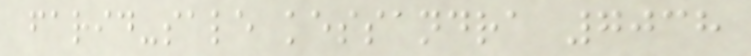farid-sale kessandra 7038
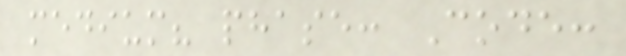medium? phase: Code:
